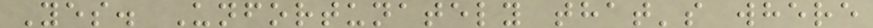Yes. Unfortunately that's where
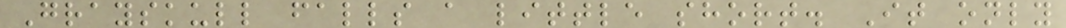Grayskull falls a little short. It only
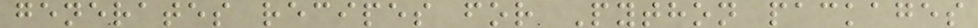generates recipes for Python packages
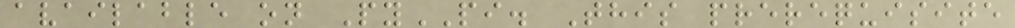available on PyPI. This prerequisite
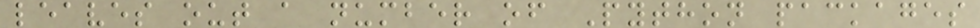leaves out a number of Python packages
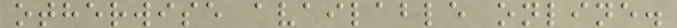otherwise available online.
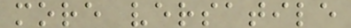more versatile
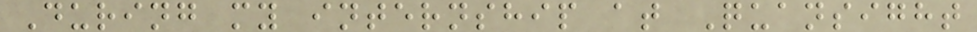During my internship at Quansight
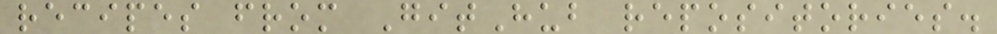recipes from GitHub repositories.
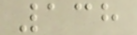138
